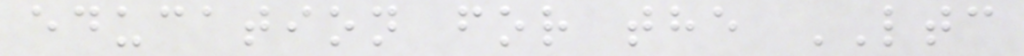education for the LTC
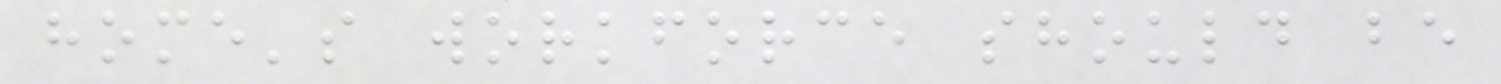home's workforce should be
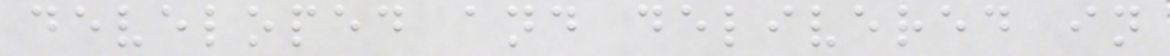developed and delivered in
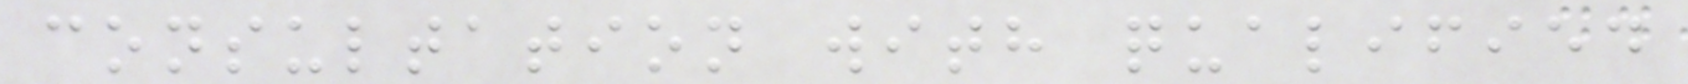consultation with qualified
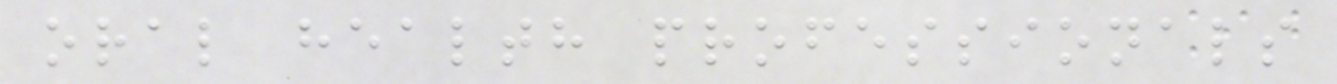oral health professionals
